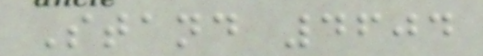Stand 4604
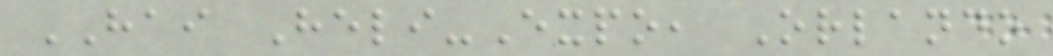HAI Heli-Expo, Orlando
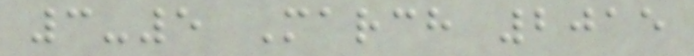3-5 March 2015
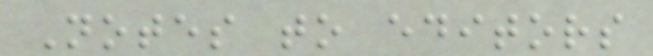Notes to editors
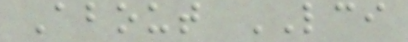About LCI
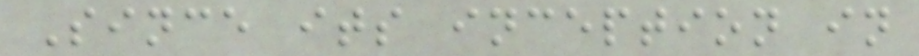Since its inception in
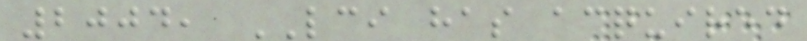2004, LCI has acquired
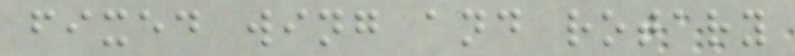fixed wing and rotary
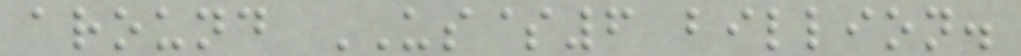around US$6 billion.
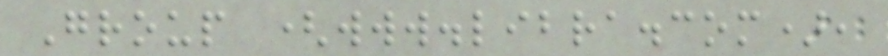Group (www.libra.com),
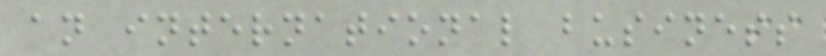an international business
